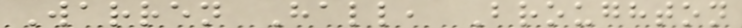Warren Hall, Broughton
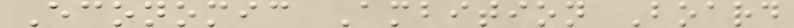Economic Ambition Board
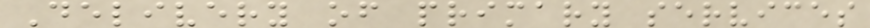Delivery of primary services
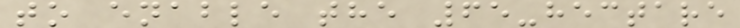to enable the 65-hectare
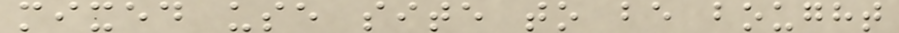mixed use site to be bought
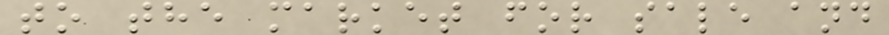to the market for sale and
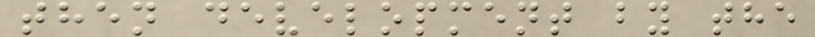then development by the
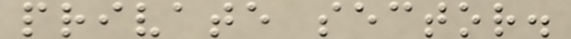private sector.
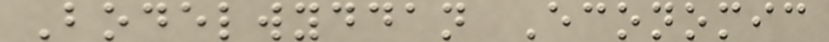Bodelwyddan Economic
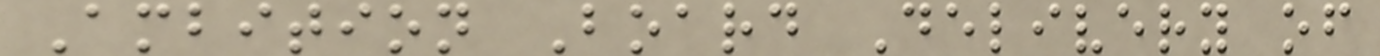Ambition Board Delivery of
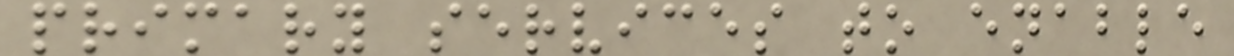primary services to enable
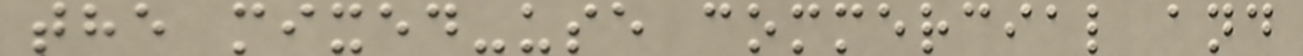the mixed-use commercial and
